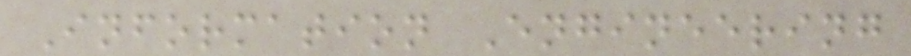Information Engineering
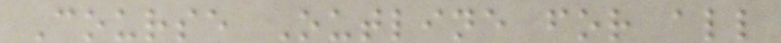Course Outline for all
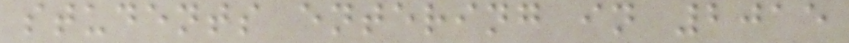students entering in 2015
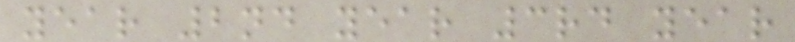year 2nd year 3rd year
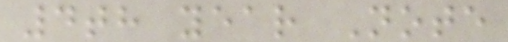4th year Note
